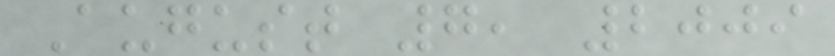August 7, 2009
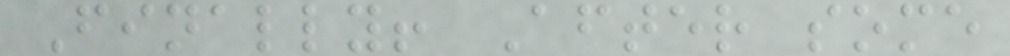Finally! After some
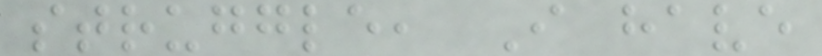struggle, I have
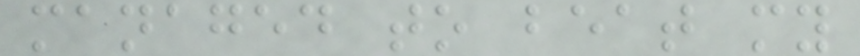managed to beat my
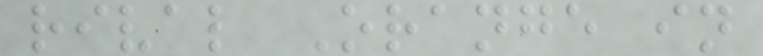rival Orange in
